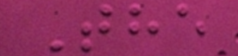The
